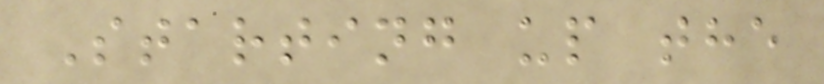Starting up the
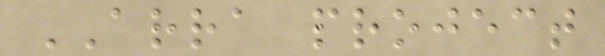ARRA project
